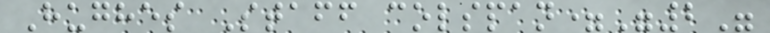Hughes Staff colspan="2"
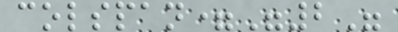colspan="2"
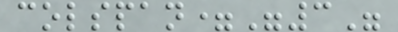colspan="3"
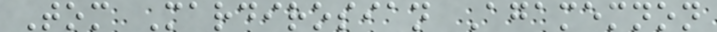Tom Mardirosian Agamemnon
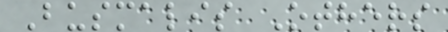Busmalis Others
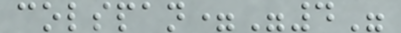colspan="4"
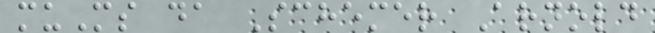muMs da Schemer Arnold
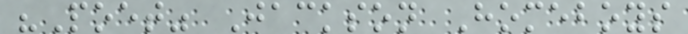"Poet" Jackson Homeboys
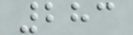283
